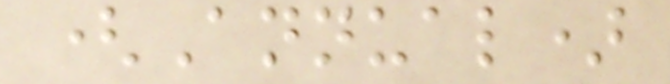(Annual)
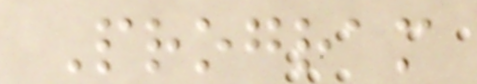Program
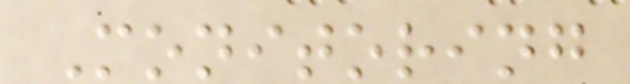Monitoring
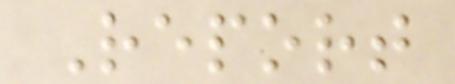Report
